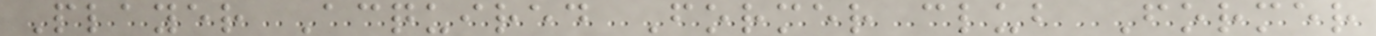Player Acquired Former club Former
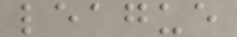league
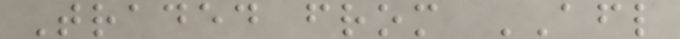Traded from AFL
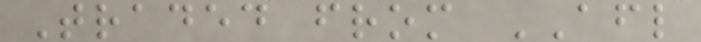Traded from AFL
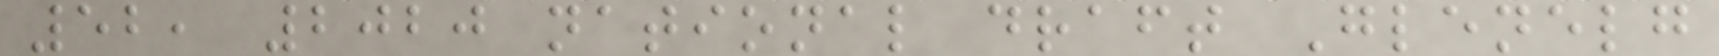52, 2020 national draft Glenelg
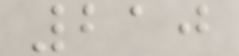210
